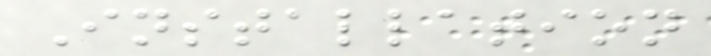Installation
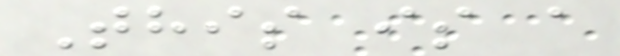This is a
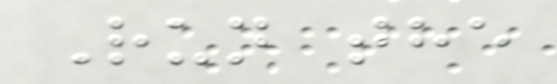Run the
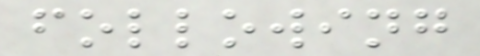following
